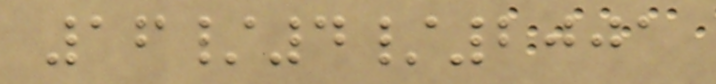16/4/2001
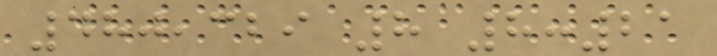480,329 8 8:21
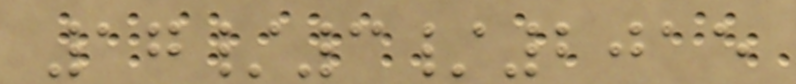17/3/2015
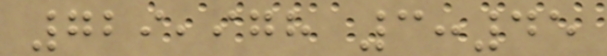729,978 3:45
